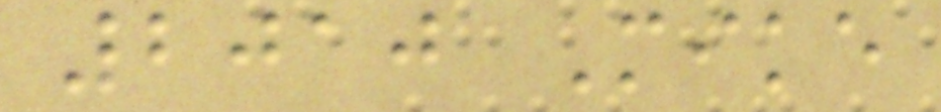2010 Mike
